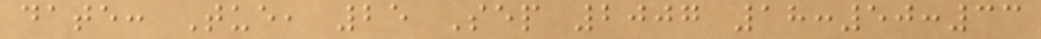date: Tue, 25 Sep 2007 18:50:33
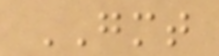GMT
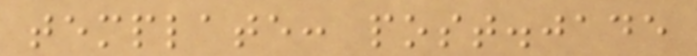template: post.jade
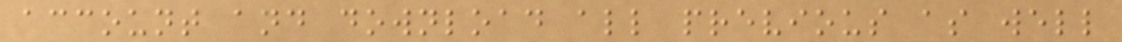account and download all previous as well
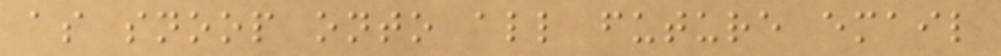as snoop onto all future email
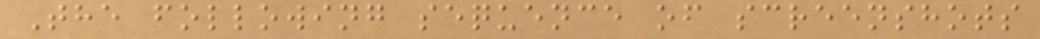The following sequence of screenshots
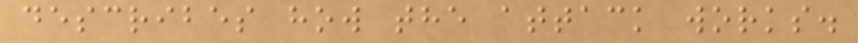describes how the attack works.
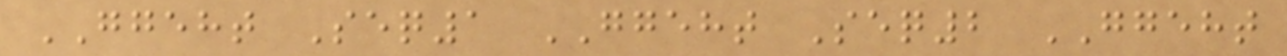GGEHT Seq1 GGEHT Seq2 GGEHT
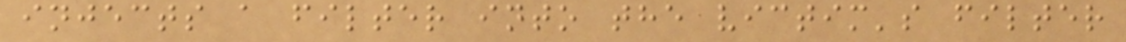injects a filter into the victim's filter
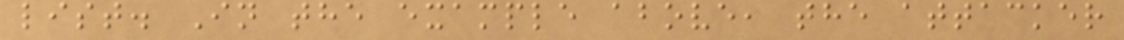list. In the example above, the attacker
